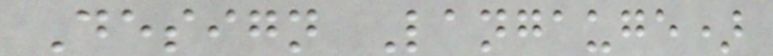Design Langauge)
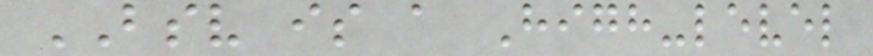BSV is a High-level
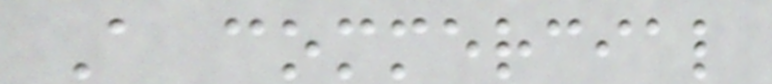A commercial
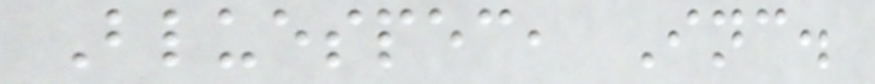Bluespec, Inc.
